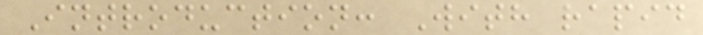Introduction: With rapid
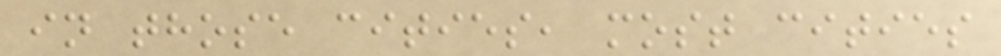in those cities, most cities
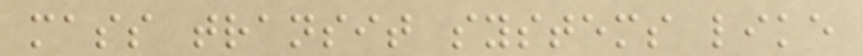mass transit systems like
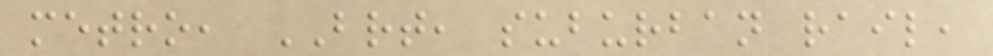metro, BRT, suburban rail,
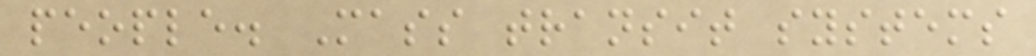people. Mass transit systems
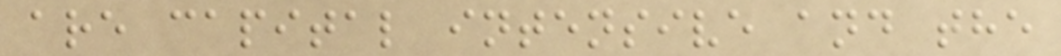are capital intensive and the
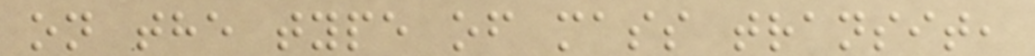on the type of mass transit,
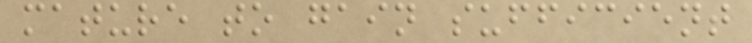mature to gain sufficient
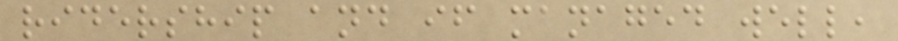ridership and if managed well,
